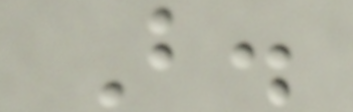B.
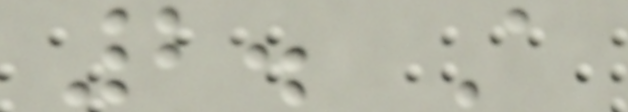2. A
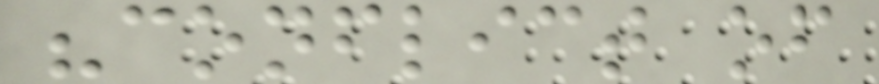"conflict of
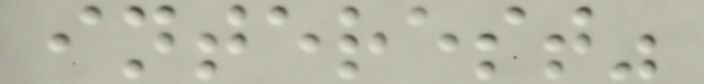interest"
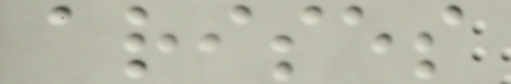arises
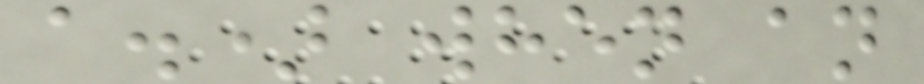a.) when an
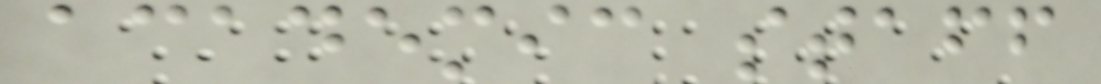academic staff
